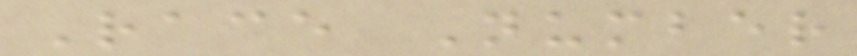Race Number
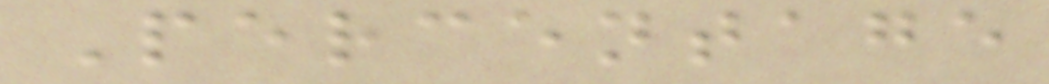Percentage
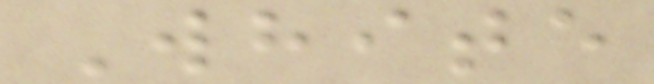White
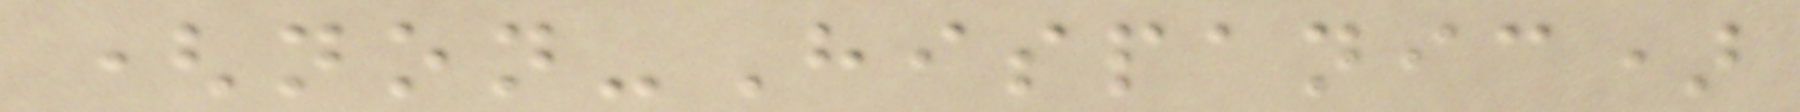(non-Hispanic)
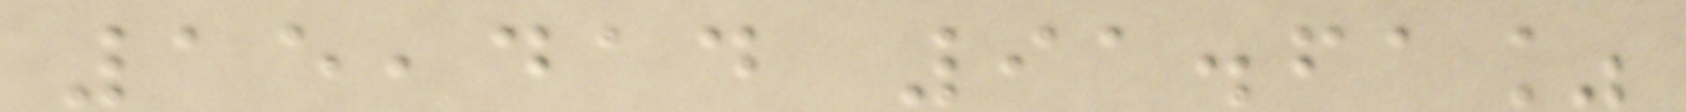15,414 91.61%
